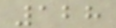128
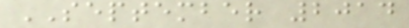SEPTEMBER 2014
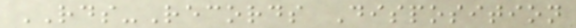RDS-Records Disposition
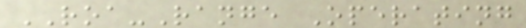ROA-Range Operating
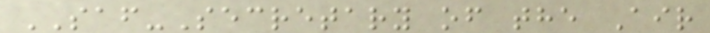SAF-Secretary of the Air
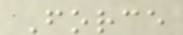Force
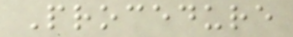Procedure
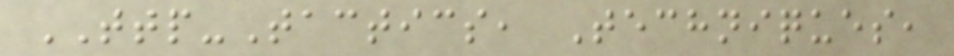TTP-Tactics, Techniques,
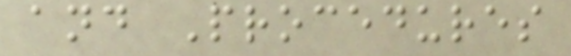and Procedures
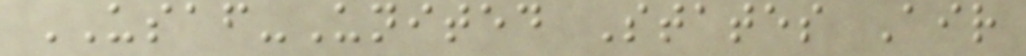USAF-United States Air
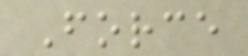Force
